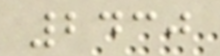2430
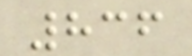836
